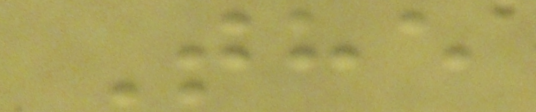The
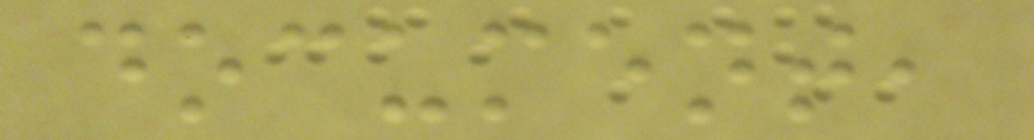document,
